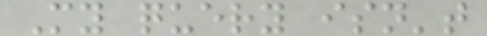My query isn't
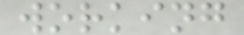working
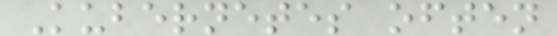Kubernetes often
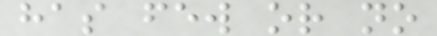has few or no
